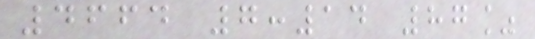4664 7:14 87%
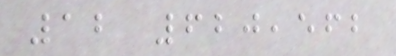12 620,562
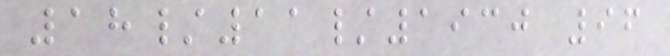18/11/1930 96
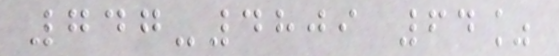747-4809 64%
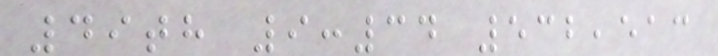49th 9:34 532,513
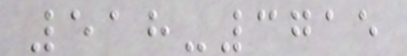518-3715
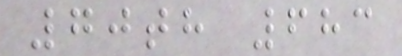70th 683
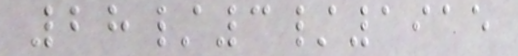28/3/1915
